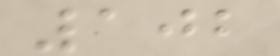102
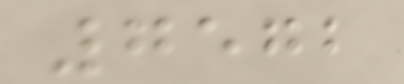7572
